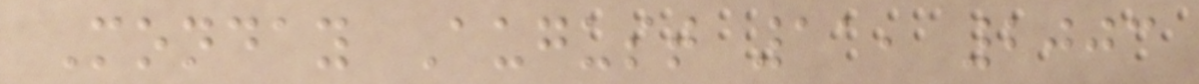Monday August 11, 2003
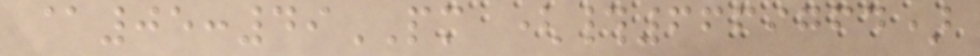@05:49PM (#6669764)
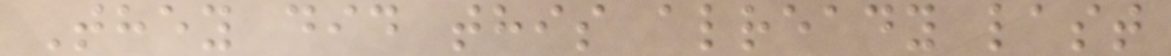They did this already last
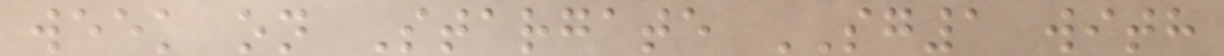week on Stargate SG1 with
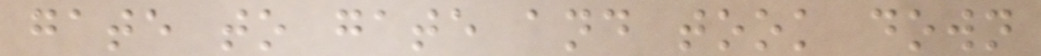gate to gate and took down
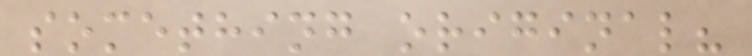something original?
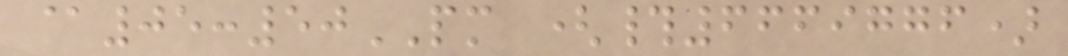@05:50PM (#6669776)
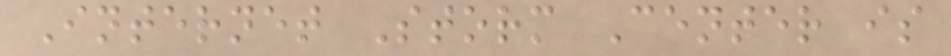Internet Storm Center is
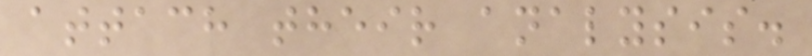attach their analysis.
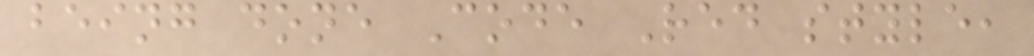being done Code Red style,
